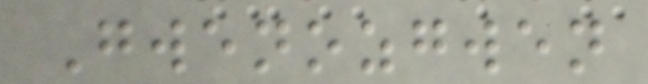Gwenozgwen
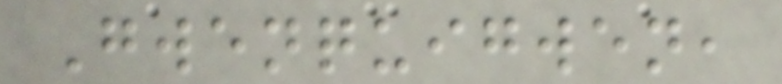Gwenquigwen,
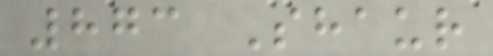873 Shaur
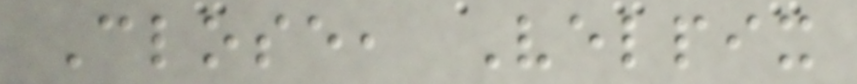Close, Velpix
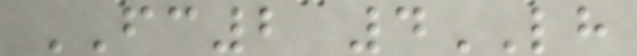FC2 4LH
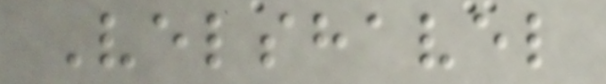Velshavel
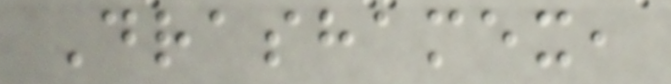Drashamex,
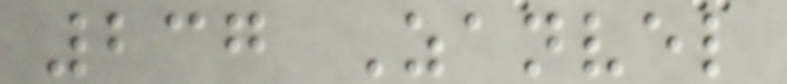237 Zanvel
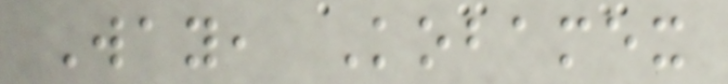Way, Kobamex
